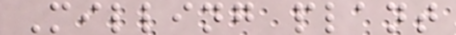Milling plant
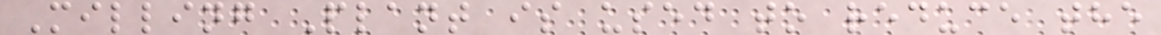Milling Plant is used to reduce the
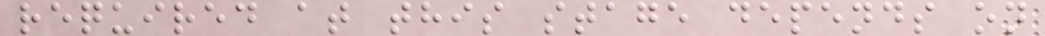required at this stage depends on
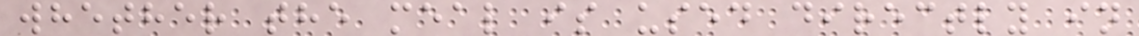whether the meal is used directly in
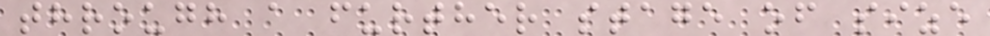through a further stage of size
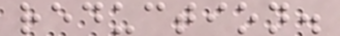reduction.
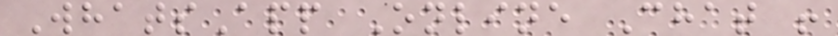WhatsApp Online Chat !
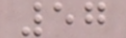57
